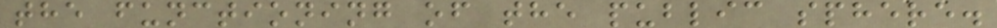the functioning of the public sphere.
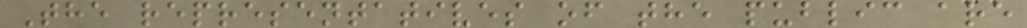The representatives of the public are
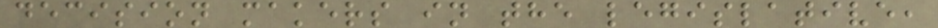decision makers in the legislative,
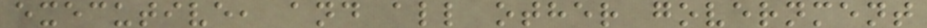executive, and all other government
